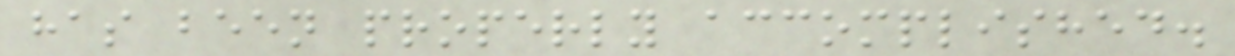has been properly accomplished.
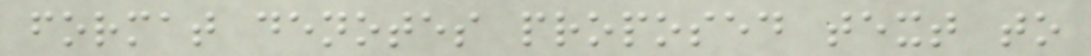format denotes proposed text to
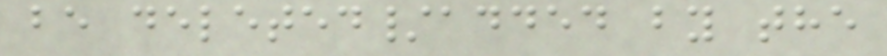be deleted/added by the
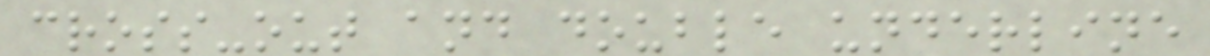cross-out and double underline
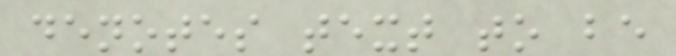denotes text to be
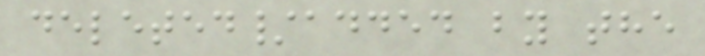deleted/added by the
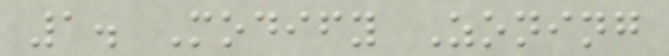1. Modify Zoning
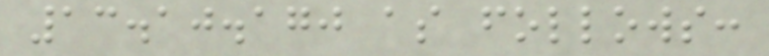13.10.170 as follows:
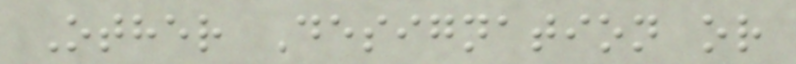Other Designation or
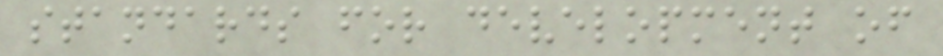standards for development of
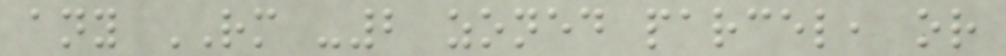any RM -2 zoned parcel, or
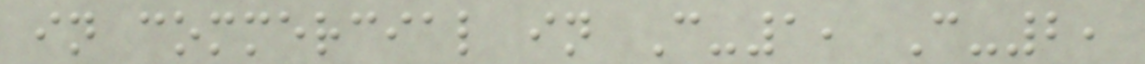in commercial in C-1, C-2,
